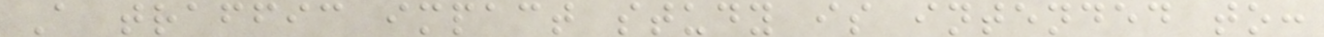A traffic impact study is intended to:
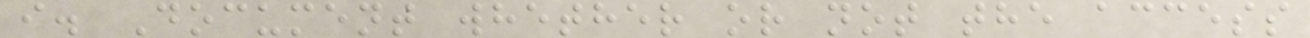i. Document whether or not the access
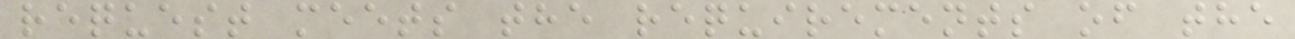request meets the requirements of the
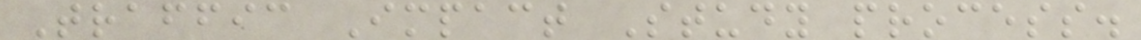Traffic Impact Study process.
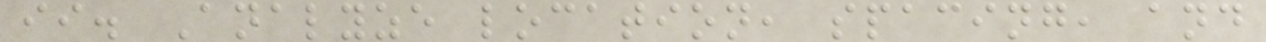ii. Analyze location, spacing, and
